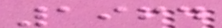1964
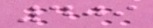409
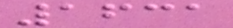1631
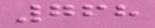768
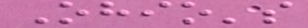Ohio's
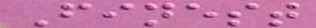Finest
